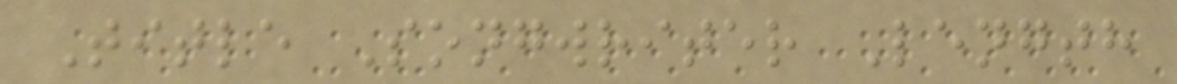Title Songwriter Length
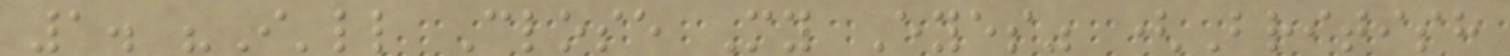1. "I'll Close My Eyes" (British
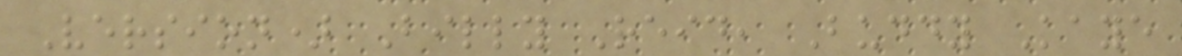Version) Billy Reid, Buddy Kaye
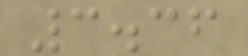3.36
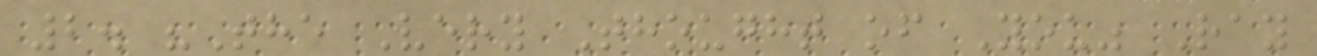2. "The Very Thought of You" Ray
